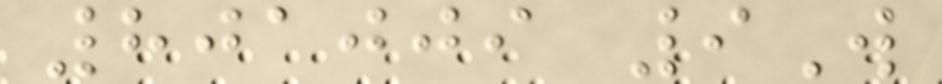801009 9W
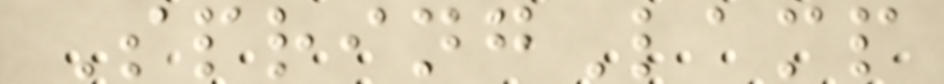SpringLamp
